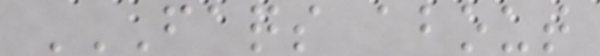FAQS ABOUT
